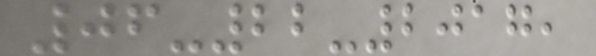06-22-2017,
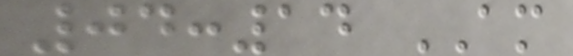04:14 AM
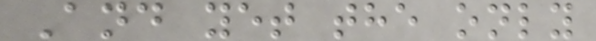And yet the only
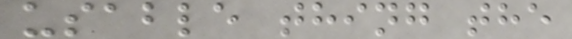usable thing the
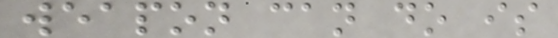weapon can do is
